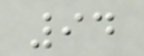94
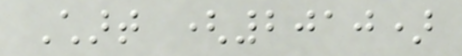Chart (2010)
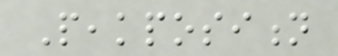Peakposition
